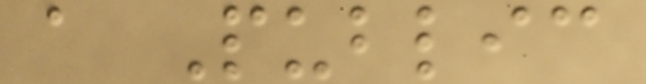a Public
